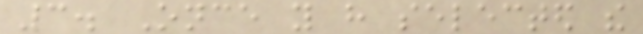3. Once you have selected the
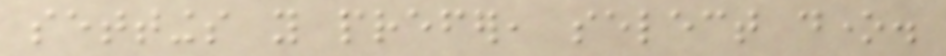settings you prefer, select done.
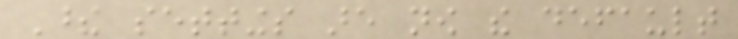These settings are now the default
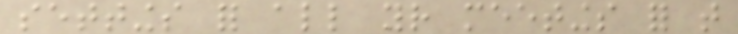settings for all your meetings for that
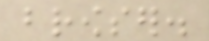browser.
